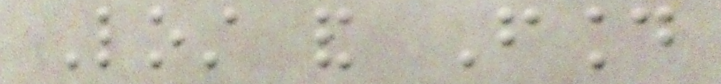Lost and Found
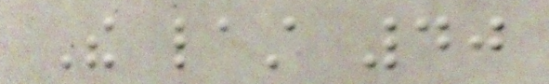The last 40
